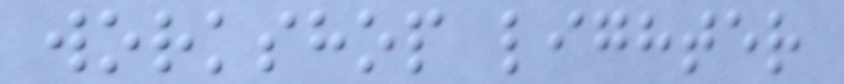workshop lighter
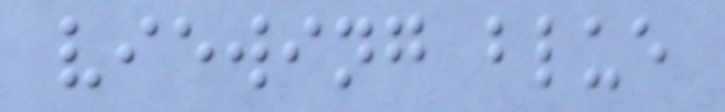viewing blue
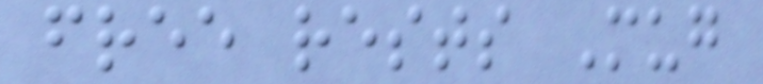free rests Mug
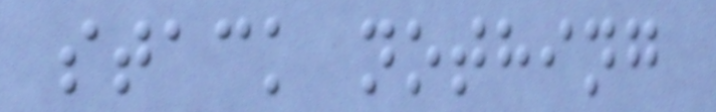stack nothing
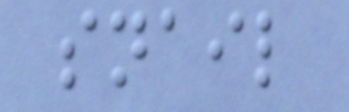snail
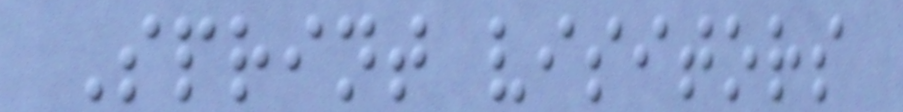Sprint visitors
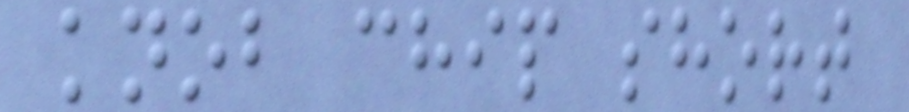knob chip short
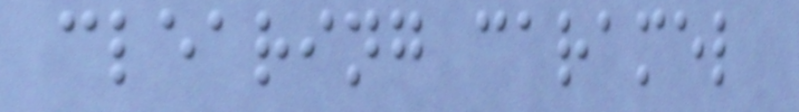clearing caramel
